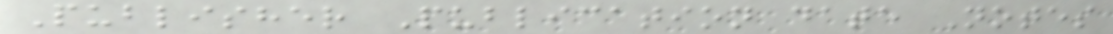Publisher Publication date Notes
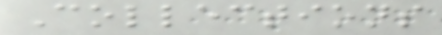Collections
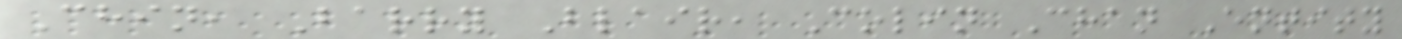Chin, Barry Blair, Colin Chan Entity
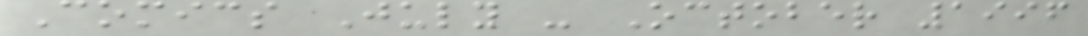Comics July - October 1996
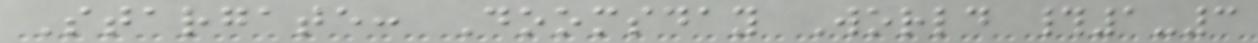Stargate: Doomsday World #1-3
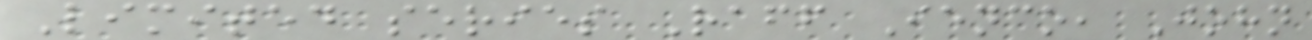Limited series Raff Ienco, John
